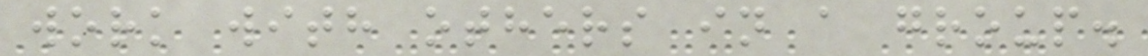work with others in a group.
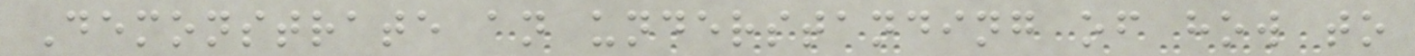Demonstrate an understanding of how to
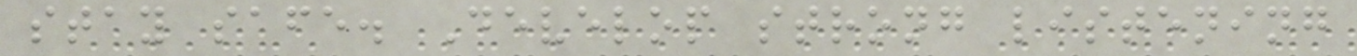stay safe. Develop strong listening
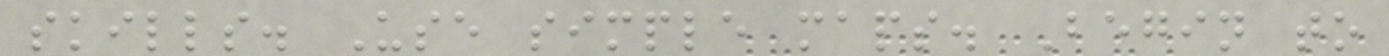skills. Use simple maps. Begin to
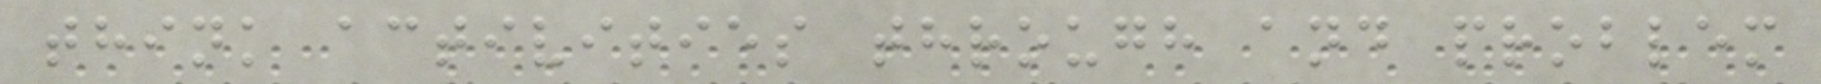think activities through and problem
